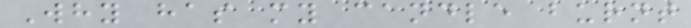Why has my candle burnt
